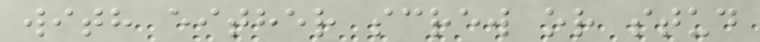with either screw or stud
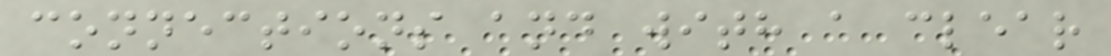connections and with a clear
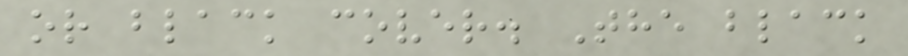or black cover. The black
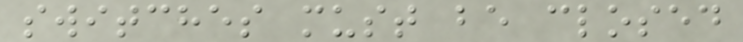switches must be closed
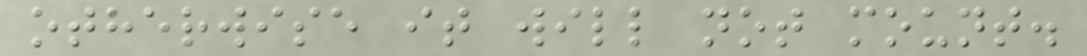otherwise it will not mount.
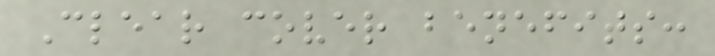Clear cover benefits:
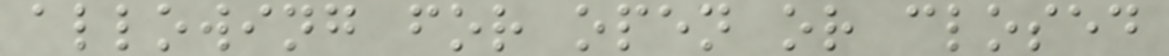allowing for open or closed
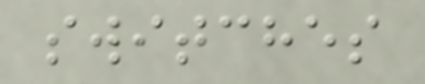switches
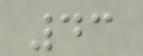43
